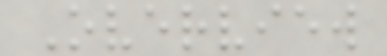Overview
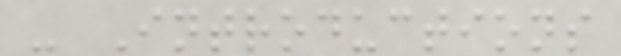- Introductions
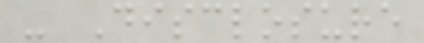- Disclosure
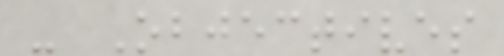- Objectives
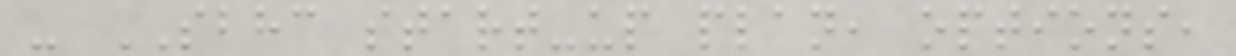- SBHC start-up plan, options,
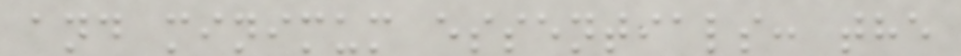and minimum essentials: the
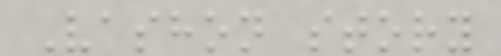Vashon story
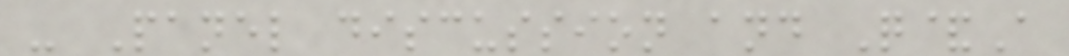- Panel discussion and Q&A
